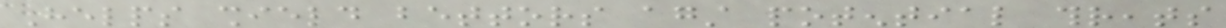Helps shield bettors against potential threats
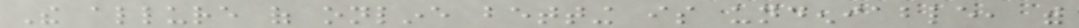The allure of online betting is undeniable, with
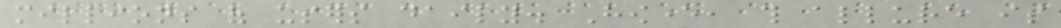millions of users daily. However, this allure is
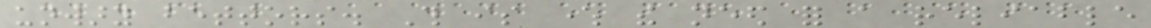unwary bettors. This is where the need for a reliable
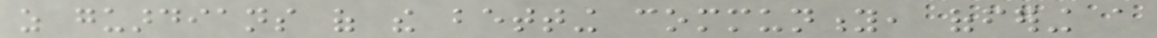as guardians of the betting community, offering a
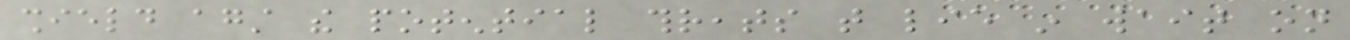shield against the potential threats that lie in wait on
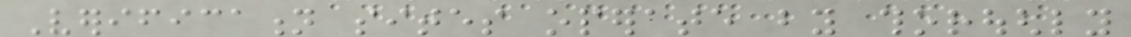Verification sites operate by thoroughly
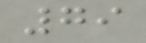79
